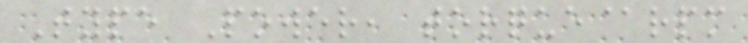Type Power, torque@rpm
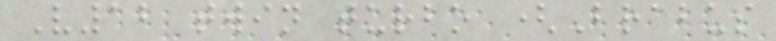V12 twin turbo (Brabus
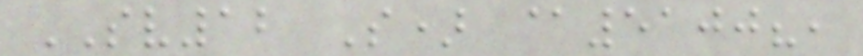SV12 S) @5100?,
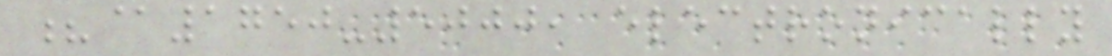?@1750-5000, electronically
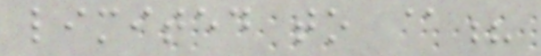limited to @?
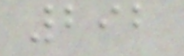292
